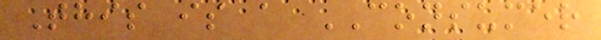This is a CONSUMER
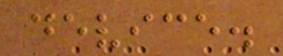device.
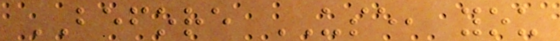BEFORE USE, you
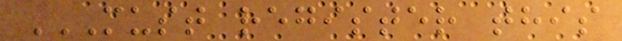MUST REGISTER THIS
